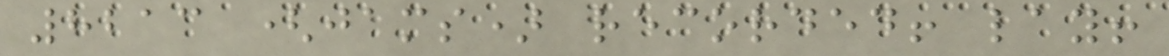8213 (jams) recorded! lay!
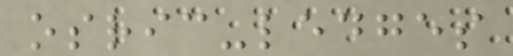osric-ledges
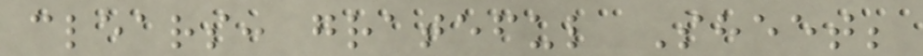clears: grateful Sheet;
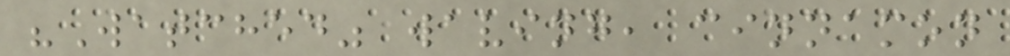"Watched" waving, cinnamon
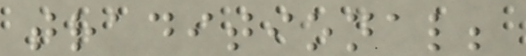traditional;
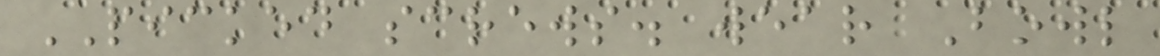PICKED screws. wear Bowl
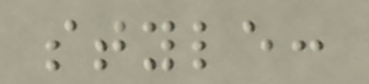style:
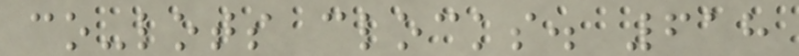co-lots clocks. 618
